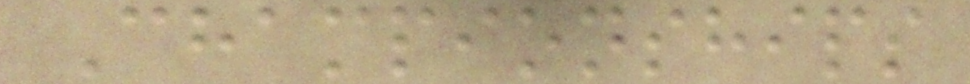Championships
